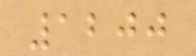1200
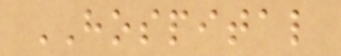HOSPITAL
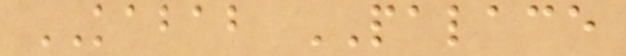KABAB PALACE
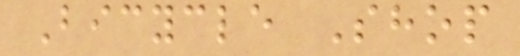Bicycle Shop
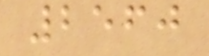2560
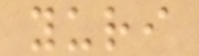yuri
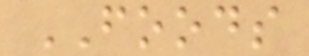FOODS
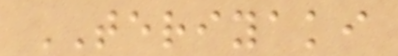TERIYAKI
